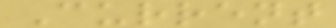Current
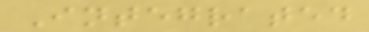Integrated
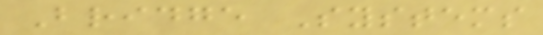Bridge Systems
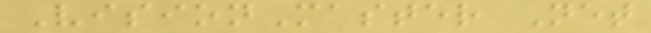VisionMaster Net
